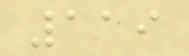119
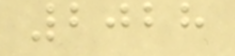2028
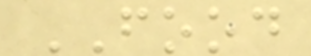FOOD
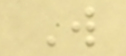W
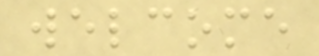welcome
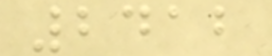2412
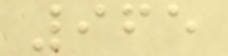965
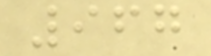967
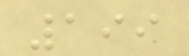199
